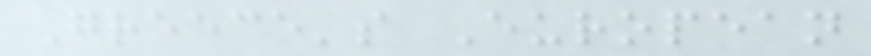Greece's European
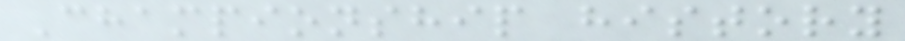Championship history
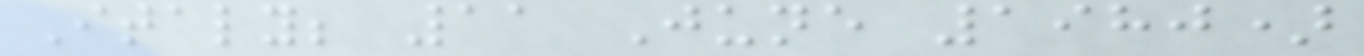Italy; 11 June 1980)
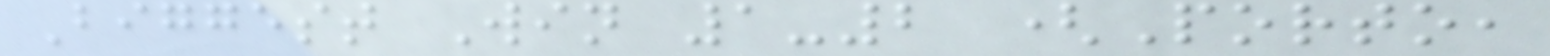Biggest Win 1-2 (Porto,
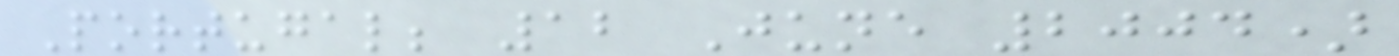Portugal; 12 June 2004)
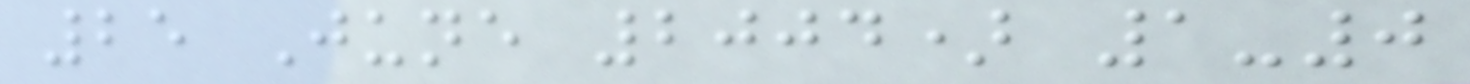25 June 2004) 1-0
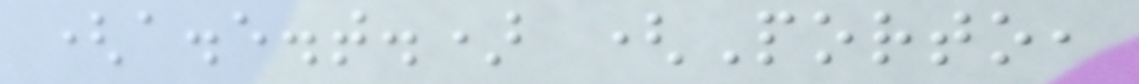(a.e.t.) (Porto,
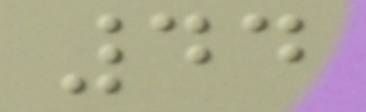44
